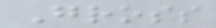Gross
